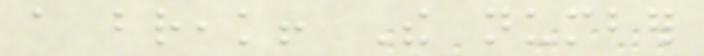a break! The number
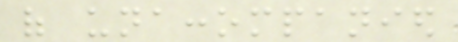of unaccompanied
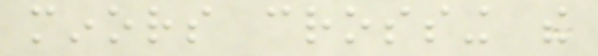minors crossing the
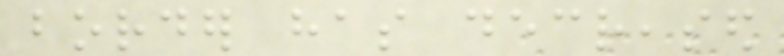border has decreased
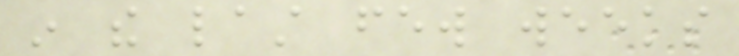in the last few weeks
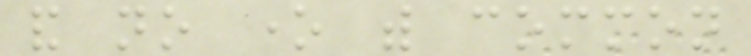and no one with common
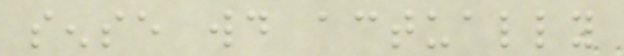sense would actually
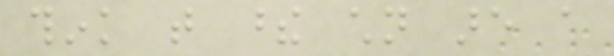think that these children are a
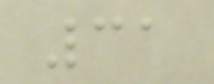31
